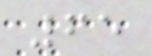65
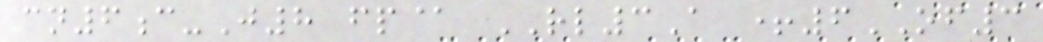cn6c-J8 fp@ RL3A +6OF3
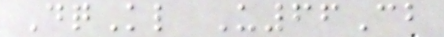DqKl U66Cb
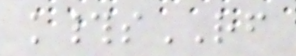k#sRF
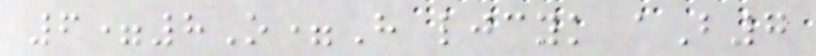6=8O=H ljcyk aB7
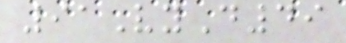91VyD49
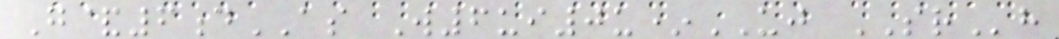G&6dAS W6ui0u*UJ SRh
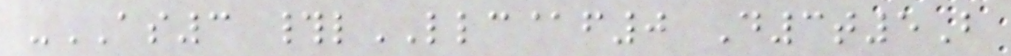-AS3 #lLLC@f0 D3t5B
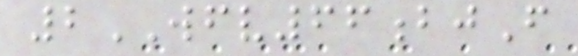2WFV66bjF
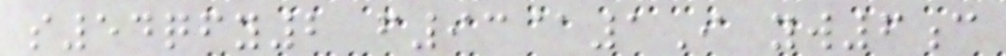s54qfy2 f93@1I yw6c
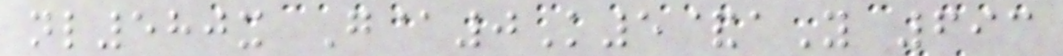nl580x G@0K5&aY 693
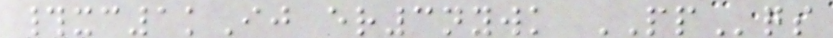#xc1kIj er3nywk PPqs
